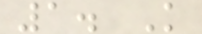1. K
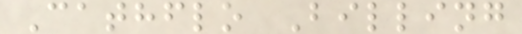Cathflo Billing
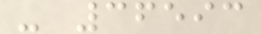- 36593
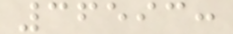36593:
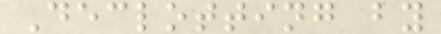Declotting by
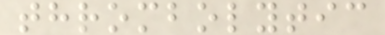thrombolytic
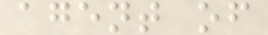agent of
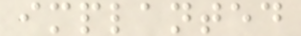implanted
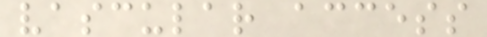vascular access
